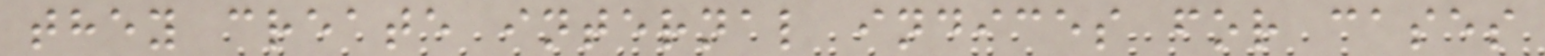they create internal indices for cases
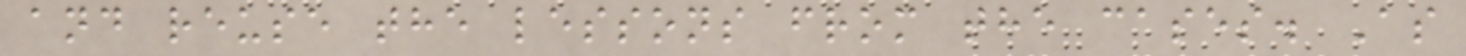and reuse the lessons from the cases. As
